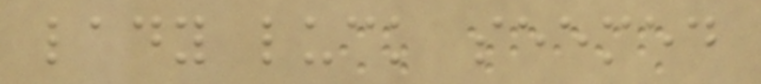lady luck seemed
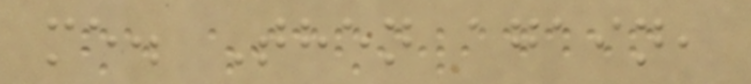me. Then again,
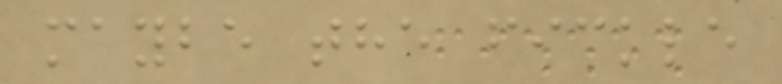maybe the fickle
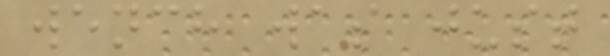wench was just
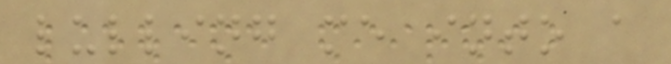lulling me into a
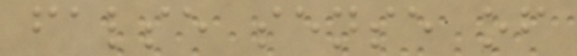false sense of
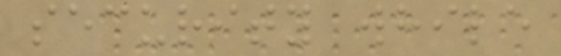security while
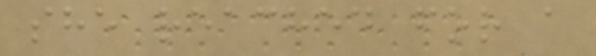she reached for a
